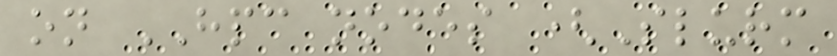on HPC nodes (Slurm
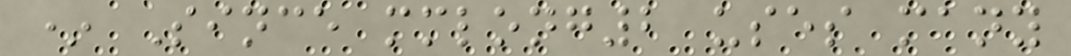* Since mmlong2 uses many
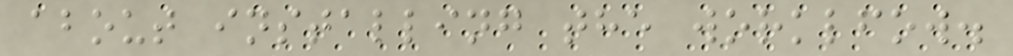about installing the worklfow.
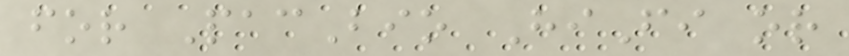for PacBio HiFi or
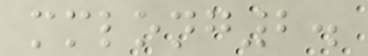mmlong2.
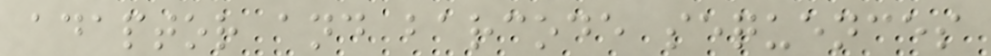adaptor and barcode sequences
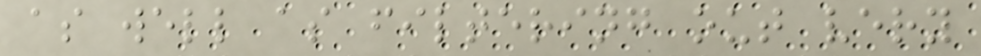as well as filtering out very
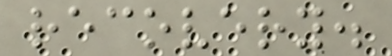recovery.
